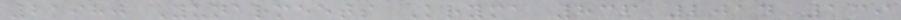21980 Yunarmeets Kryma 836 2014 139
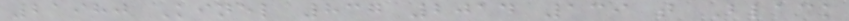21980 Kinel 837 2014 139 t Black
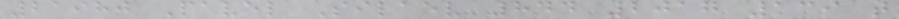21980 Pavel Silaev 844 2017 139 t
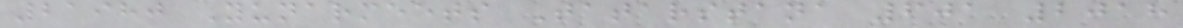21980 Yunarmeets Tatarstana 601 2018
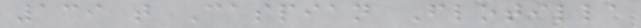139 t Caspian Flotilla
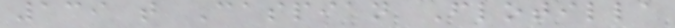139 t Caspian Flotilla
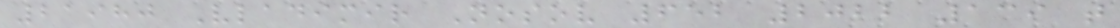21980 Vladimir Nosov 652 2022 139 t
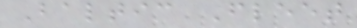Baltic Fleet
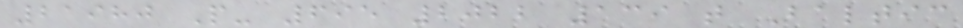21980 P- 695 2022 139 t Baltic
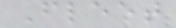Fleet
